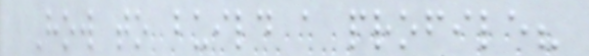How to build a profile?
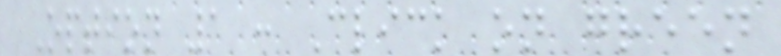Option 1 : Click on green
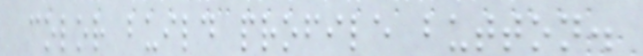color build profile button.
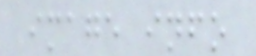image info
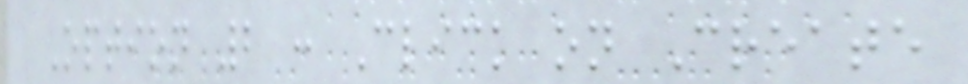Option 2 : Click on Create
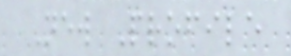New Profile
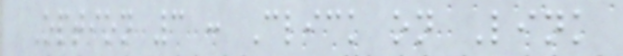Option 3 : Click on Link
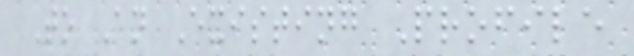To An Existing Profile
